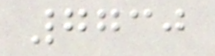7730
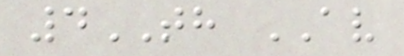4TH AV
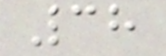38
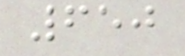650
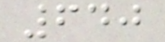640
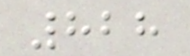828
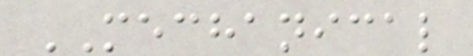MECHANICAL
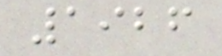1926
